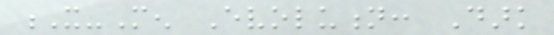X-Men Evolution: Dark
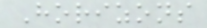Horizons
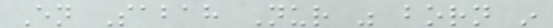En Sabah Nur was born in
